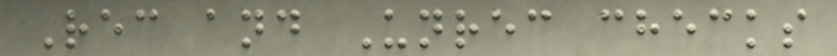Rec and Unrec checks
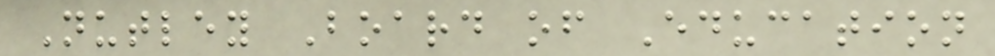Nutley Board of Education
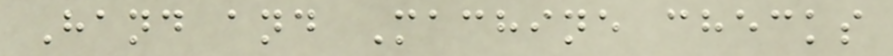Hand and Machine checks
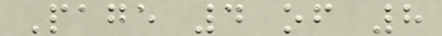Page 4 of 8
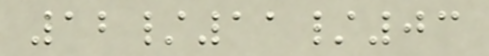12/11/03
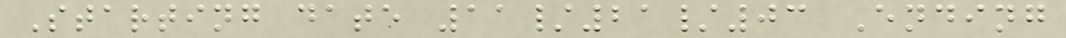Starting date 11/21/03 Ending
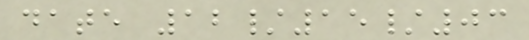date 12/15/03
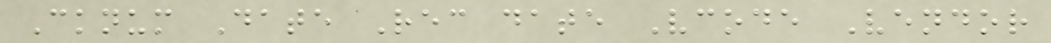Cknum Date Rec date Vcode Vendor
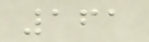161
